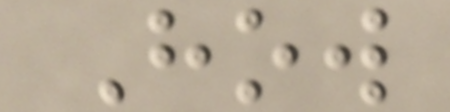How
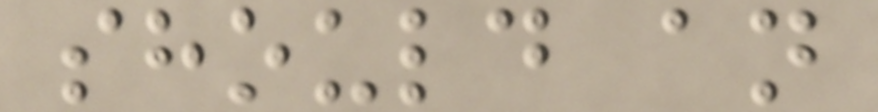should an
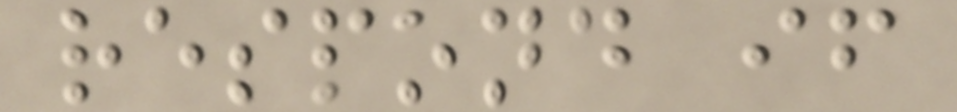respond if
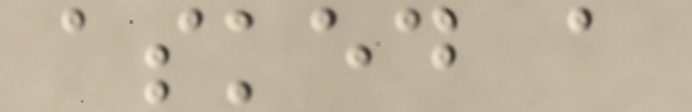asked a
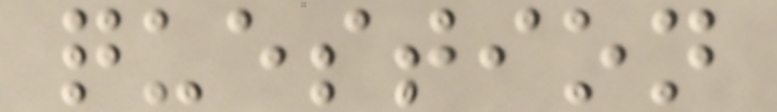question
